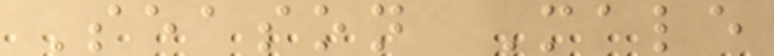Season Male
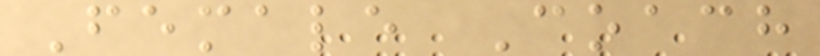Female Coach
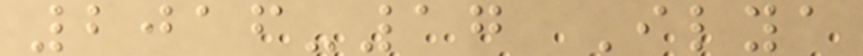2016-17 Ilya
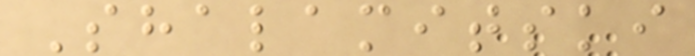Shalamitski
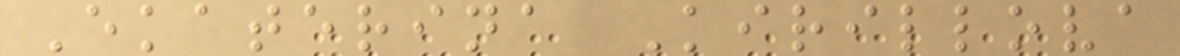Ekaterina Kirillova
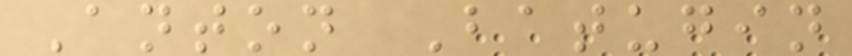Anton Batugin
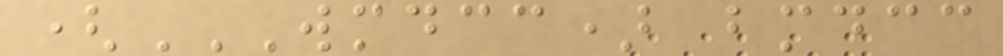(WMDCC) BMDCC
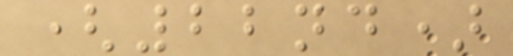(22nd)
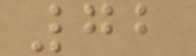72
